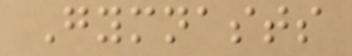Gymnasts
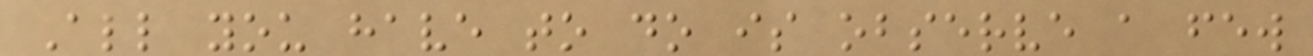All you have to do is observe a few
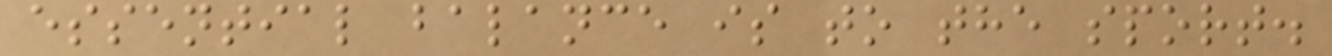essential balance is to the sport.
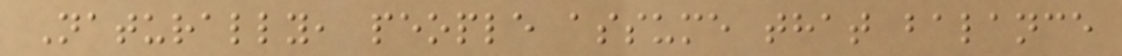Naturally, people assume that balance
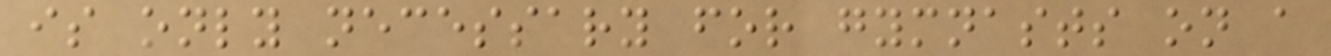is only necessary for gymnasts on a
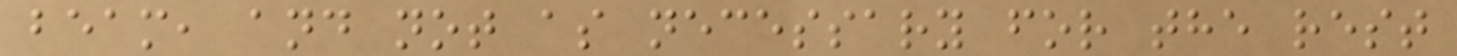beam, and not as necessary for the rest
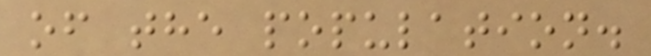of the population.
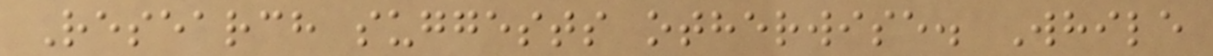Research suggests otherwise. While
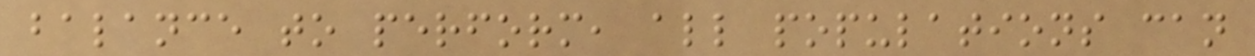balance to perform, all populations can
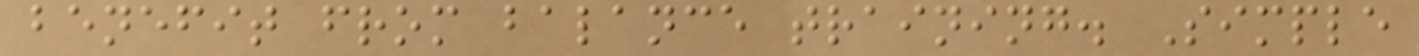benefit from balance training. Simple
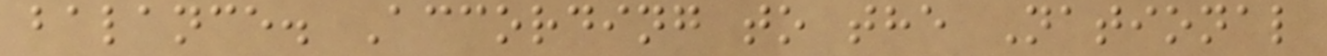balance. According to the National
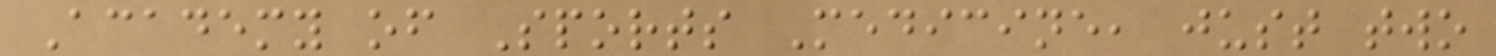Academy of Sports Medicine, just two
